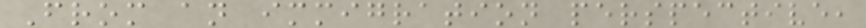From an immigration perspective,
